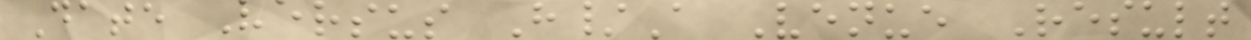Date Versus H/A Venue Result
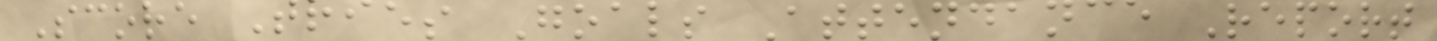Score Tries Goals Attendance Report
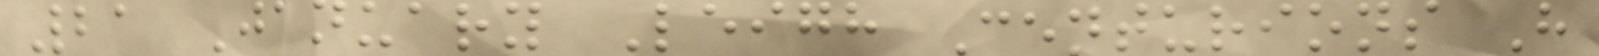21 January Leigh Centurions H
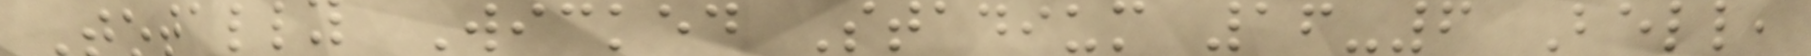Totally Wicked Stadium 16-6 Bell,
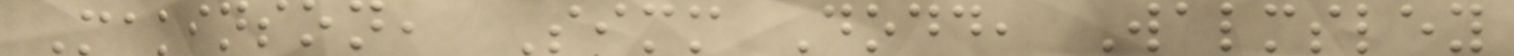Makinson, Simm Dodd, Walmsley
